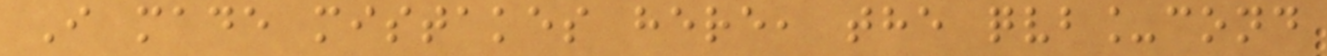I made mistakes here, the qvb_cond
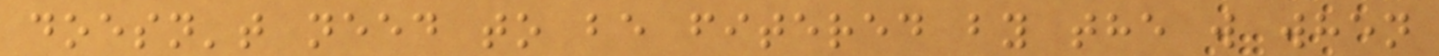doesn't need to be fitered by the w when
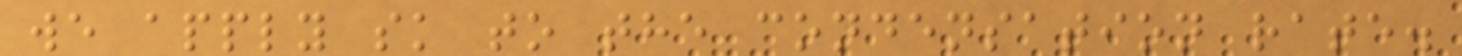we apply sk to the condensation rate.
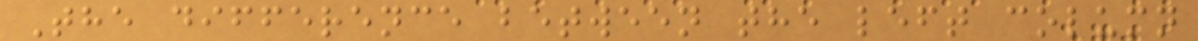The difference between the left column
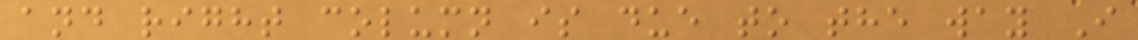and right column is due to the way I
